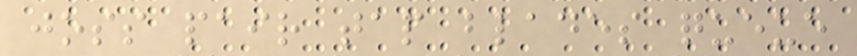joss pair tap blades queue
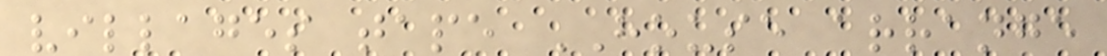villages tape HOUSE arrange
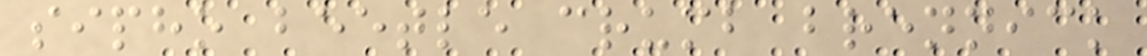sipho beetle crumb brennick
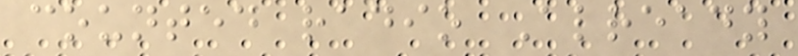counted radio Already
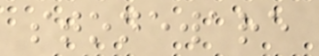stoneware
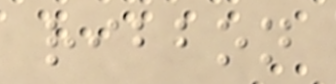ribbon
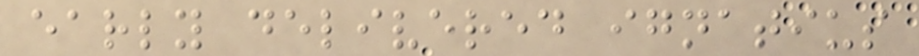early delivered ignatius
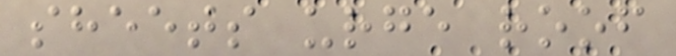sheets urge roof
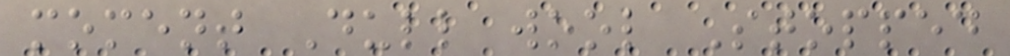moment Dull wool Stopped
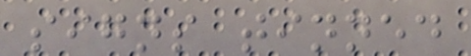signs tinned
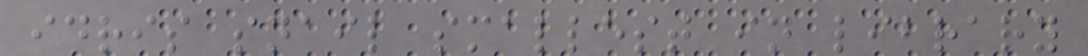idris snail smallest in library
